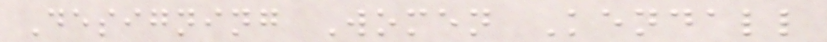Designing Women Kendall
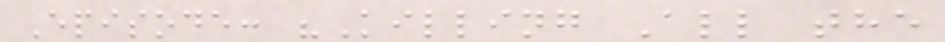Episode: "Killing All the
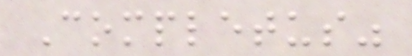Completus"
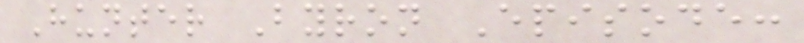Hunter Byron Episode:
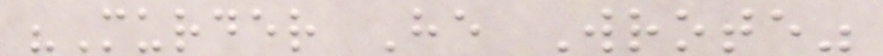"Murder He Wrote"
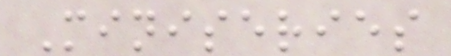Miniseries
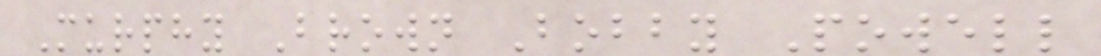Murphy Brown Bobby Powell
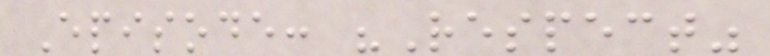Episode: "Respect"
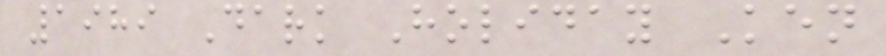1989 Dark Holiday Ken
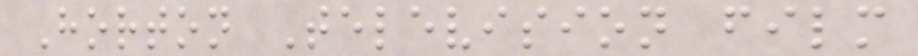Horton Television film
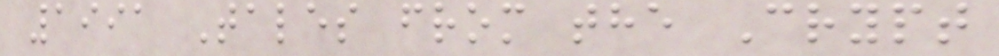1991 Tales from the Crypt
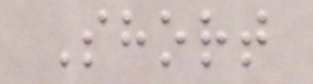Short
